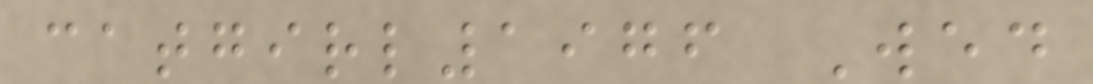catgirl1976 Wed
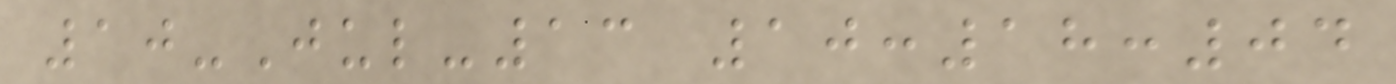10-Jul-13 10:18:04
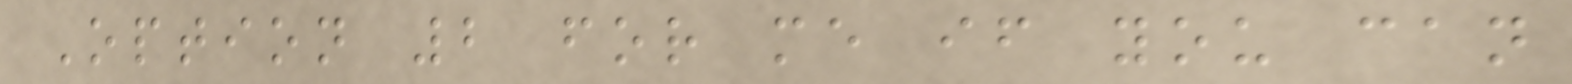Option 2 for me if you can
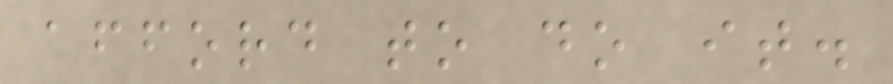afford to do it.
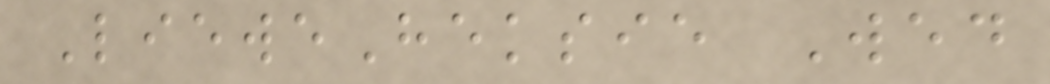LieweHeksie Wed
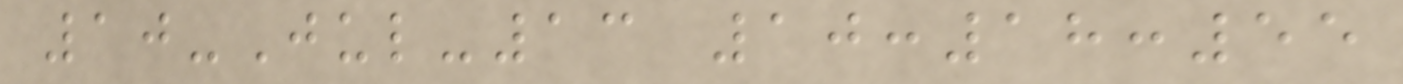10-Jul-13 10:18:55
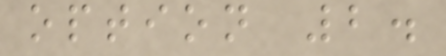option 2.
